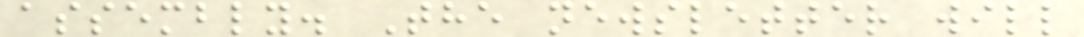assembly. The newsletter will
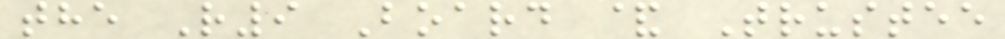the R9 Board & Trustee
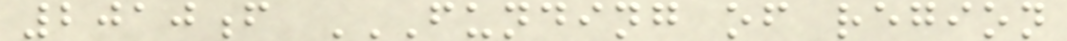2010f FUNDING OF REGION
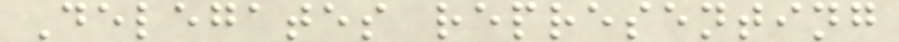Delegates representing
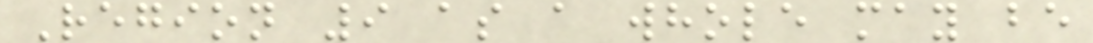Region 9 as a whole may be
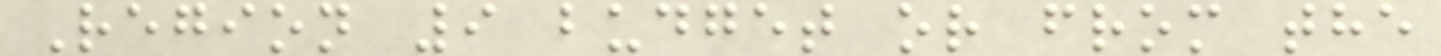Region 9 budget or from the
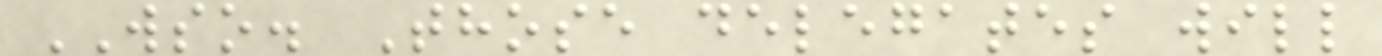WSO. Those delegates will
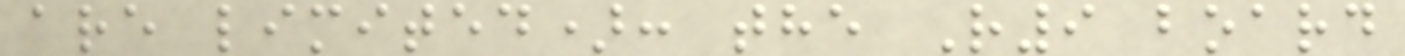are limited): the R9 board
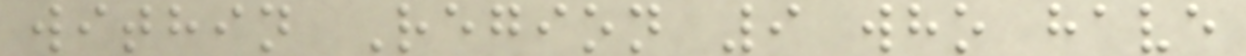within Region 9 who have
